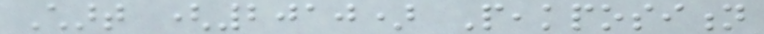Chart (2010) Peakposition
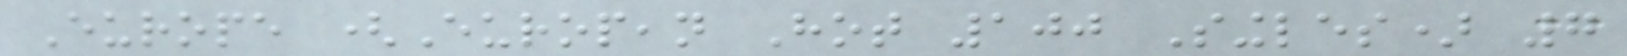Europe (European Hot 100 Singles) 7
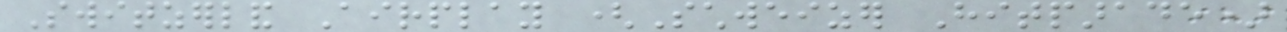Switzerland Airplay (Schweizer Hitparade)
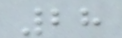28
